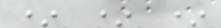* * *
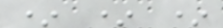* * *
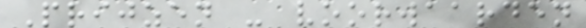Prijzen - voorwaarden
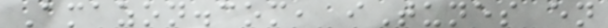Amazon.com, iTunes en
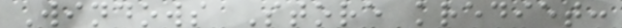Windows Store krediet:
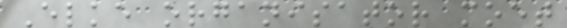Elke organisator moet
